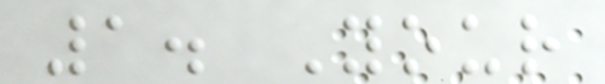1. Your
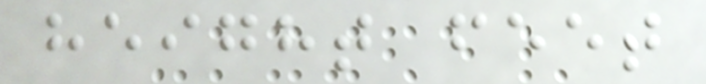height feet
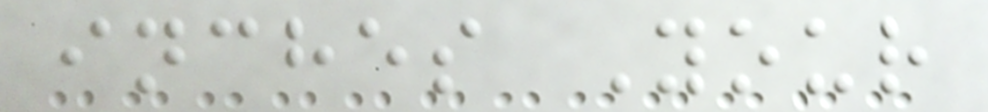inches Your
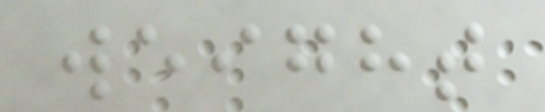weight
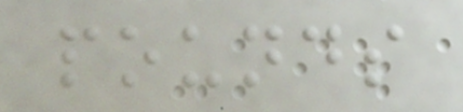pounds
